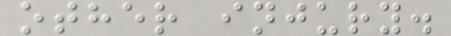other injury.
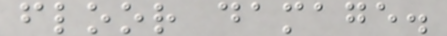floor damage.
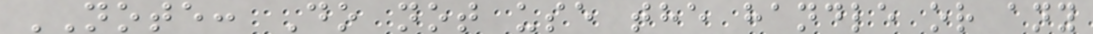NOTE: Do not use the handle or any
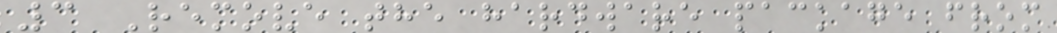3 Remove the hardware package from
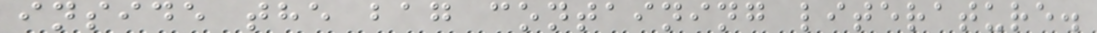inside the bag containing literature.
